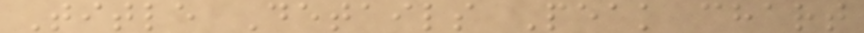Title Details Peak chart
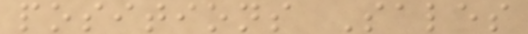positions Sales
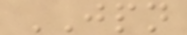JPN
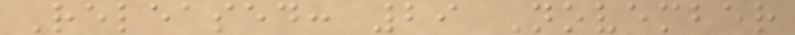Released: 29 November
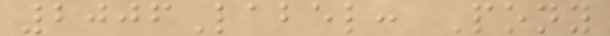2006Label: Pony
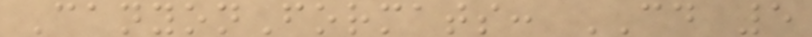CanyonFormats: CD 5
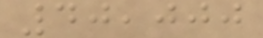40,000
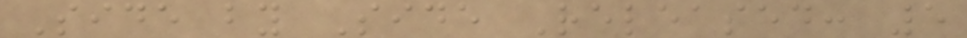Side by Side Released: 5
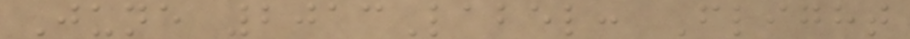June 2013Label: Flight
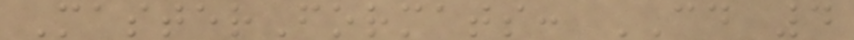MasterFormats: CD 4
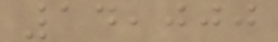14,000
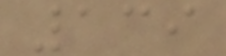139
